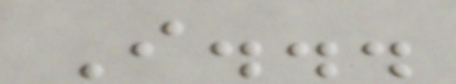I...
